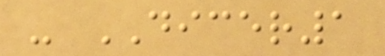- DICER1
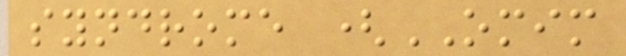syndrome (OMIM
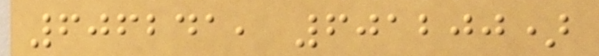606241, 601200)
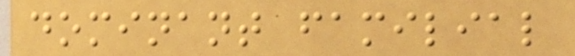dominant familial
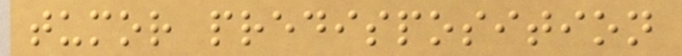tumor predisposition
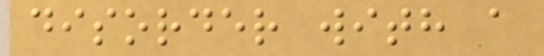disorder with a
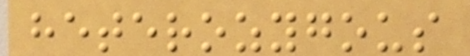heterozygous
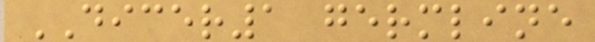DICER1 germline
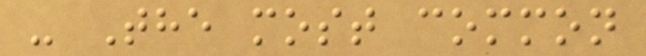- The most common
